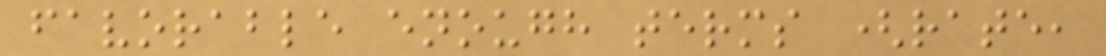favorable enough terms (rate,
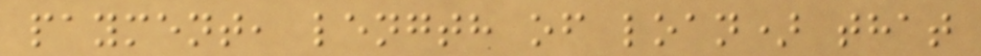payment, length of loan) that
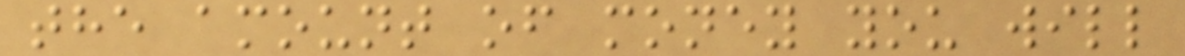the amount of money you will
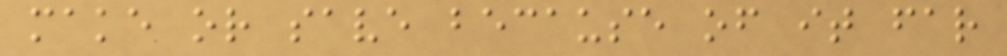make or save because of it far
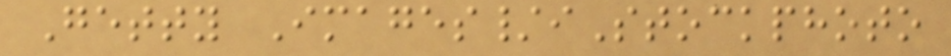Getty Images/iStockphoto
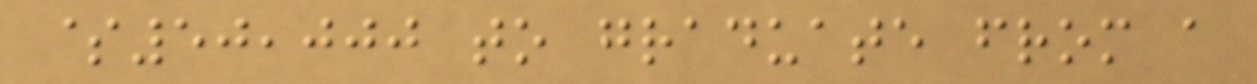$50,000 to graduate from a
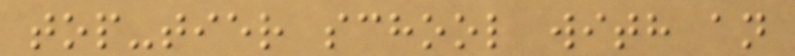top-tier school with an
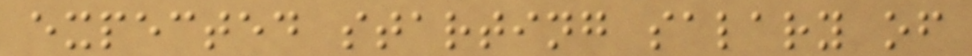expected starting salary of
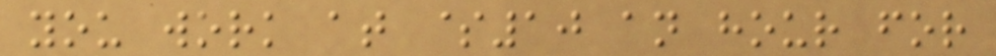you work at $10 an hour for
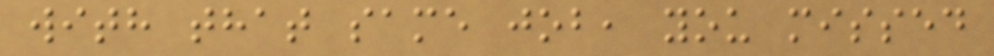with that same job, you missed
